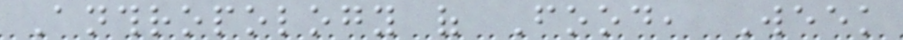Anthropology of Food, Week
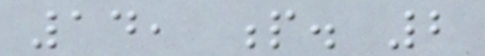14, p. 2
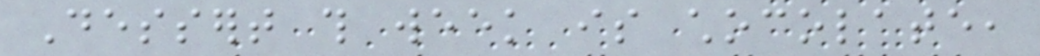Dessert this week is chocolate,
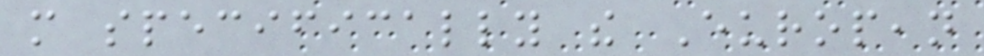more specifically the European
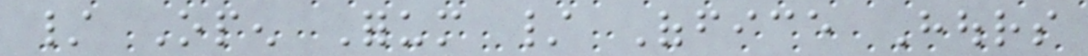/ Open Forum / Office Hours
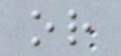or
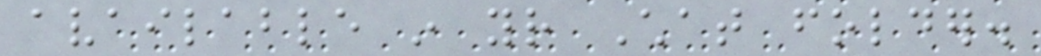available in your Chat folder.
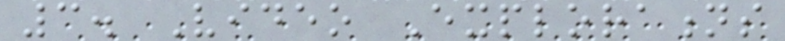3. Video Explorations
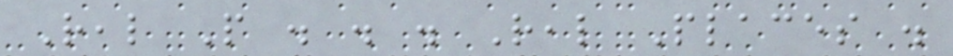Real People . . . Real Places .
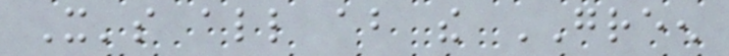It's all about the GREEN
